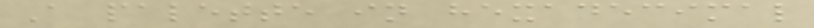A palette in hexadecimal
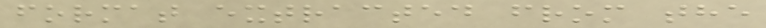format extracted from the
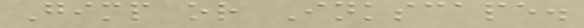Gimp or Inkscape.
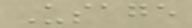Usage
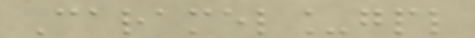Caramel_gpl
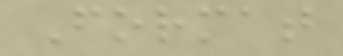Format
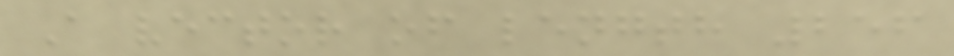A vector of length 256
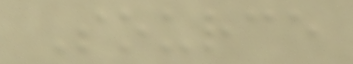Source
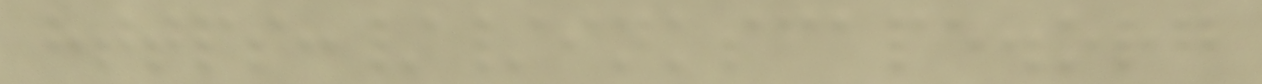https://inkscape.org
